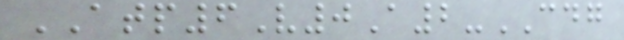ATP6V0A2-CDG
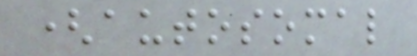(autosomal
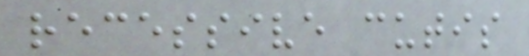recessive cutis
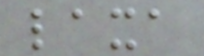laxa
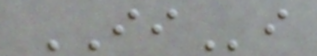IIi
